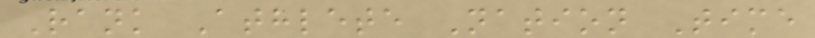Rank Athlete Nation Time
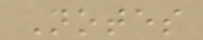Notes
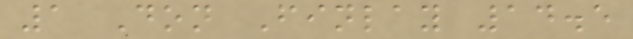1 Don Finlay 14.5
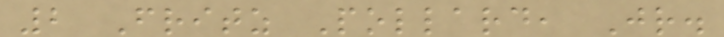2 Fritz Pollard, Jr.
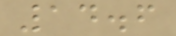14.6
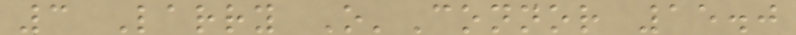3 Larry O'Connor 15.0
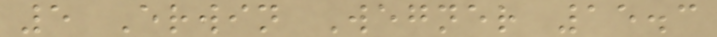5 Erwin Wegner 15.3
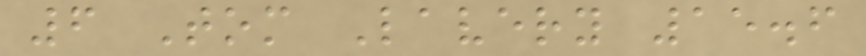6 Tom Lavery 15.6
